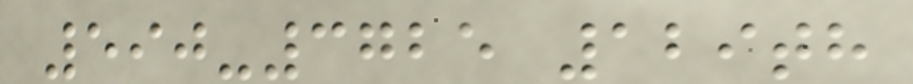590-3725 129th
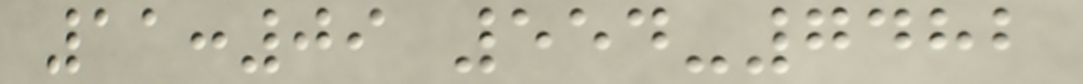11:09 554-7482
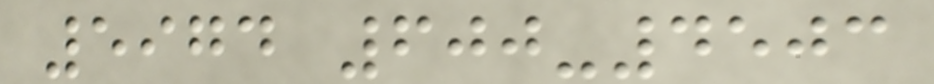5974 600-4503
